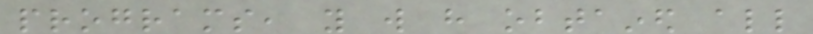programs, you will have obtained all
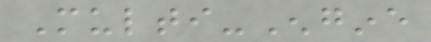Multi-Engine
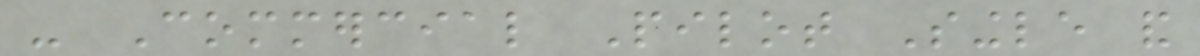- Commercial Pilot Single and
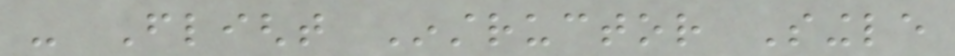- Flight Instructor Single
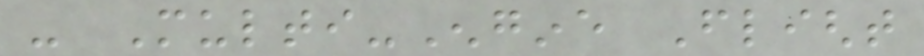- Multi-Engine Flight
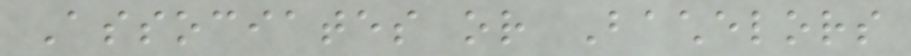Associates or Bachelors
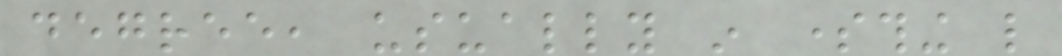degree, usually in something like
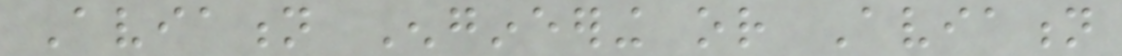Aviation Engineering or Aviation
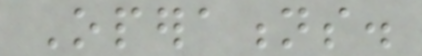Operations.
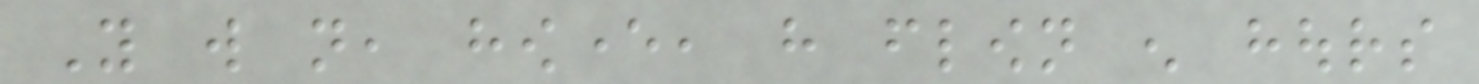You will not, however, have flown enough hours
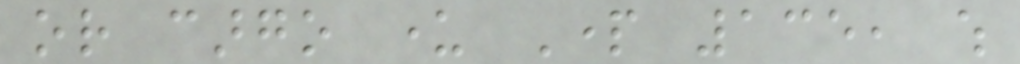or cargo under Part 135, which
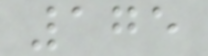175
